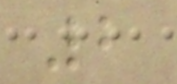2
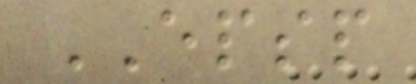EPSP
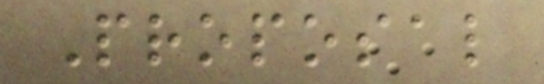Proposal
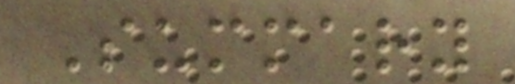Summary
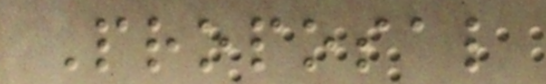Proposal
